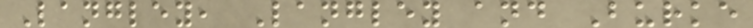Langley, Langley and Burke
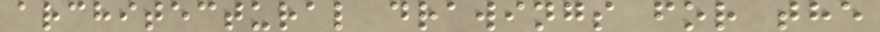architectural drawings for the
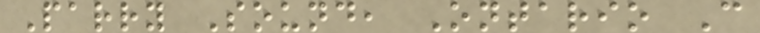Parry Sound, Ontario C
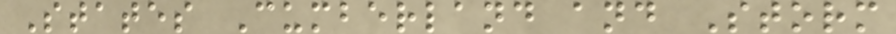States Cumberland and Storm
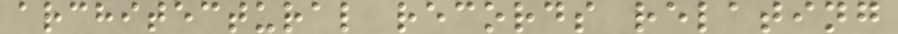architectural records relating
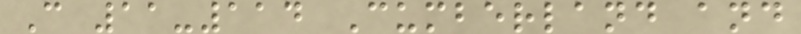C 11-114 Cumberland and
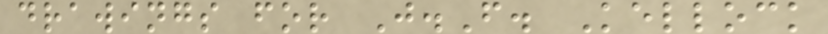drawings for J.F. Kellock
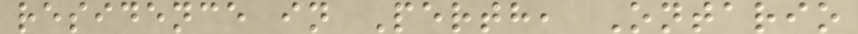residence in Perth, Ontario
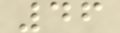46
